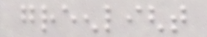greenlight
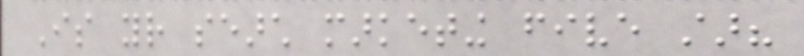Is your search marketing five star?
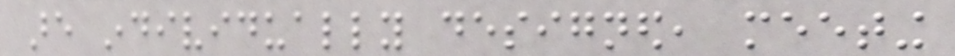are individually designed, meeting
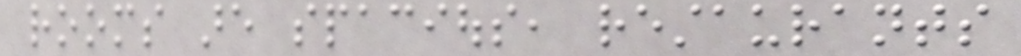rooms are spacious, restaurants
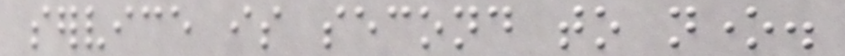service is second to none.
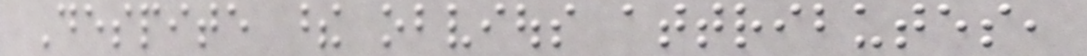Despite these obvious attributes,
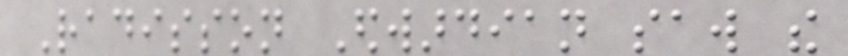Radisson Edwardian saw the
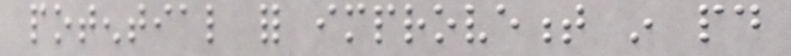potential for improvement in paid
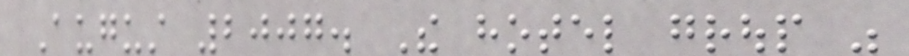August 2007. The hotel group was
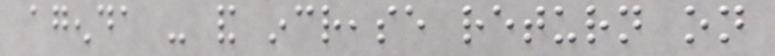agenda - and increase return on
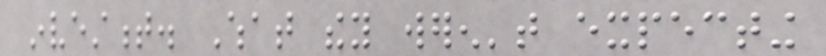investment. What they weren't expecting
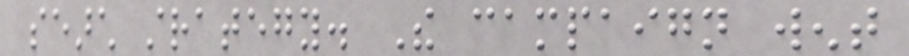search strategy. The campaign went
